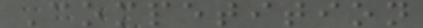Competition
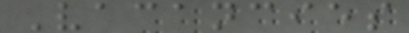Vacancies
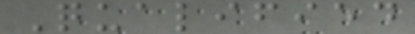Qualified
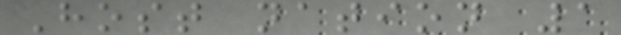Host nation 1
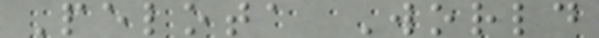Pelota World
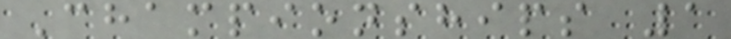Championships 1
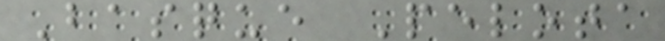Basque Pelota
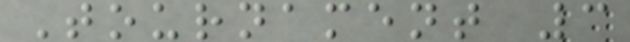Tournament 3
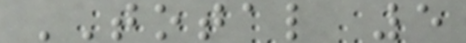TOTAL 5
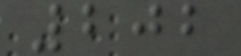202
